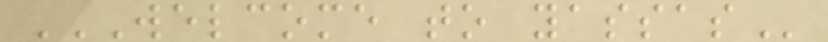WELCOME TO YASSAS
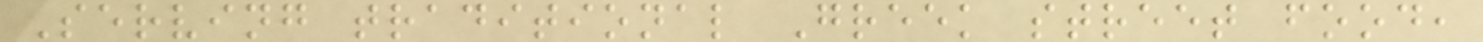Serving traditional Greek street food,
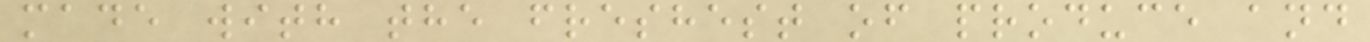made with the freshest of produce and
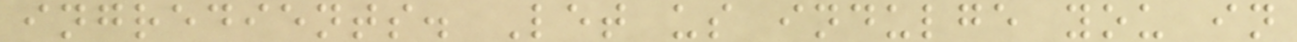ingredients. Let us indulge you in
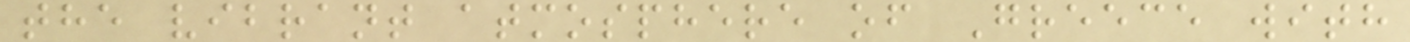the vibrant atmosphere of Greece with
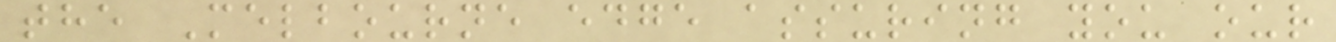the Melbourne edge assuring you our
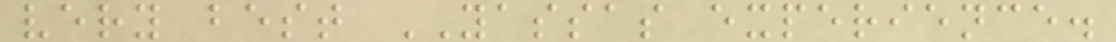very best YASSAS experience.
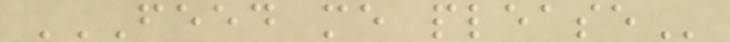FEED ME PLEASE
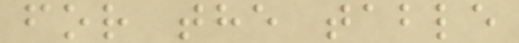for the table
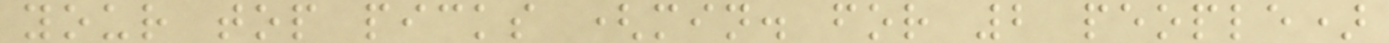your top picks (min. for 2 people)
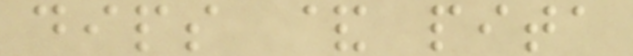dips & pita
